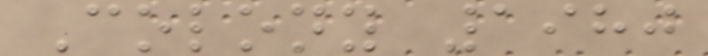Colony 1980
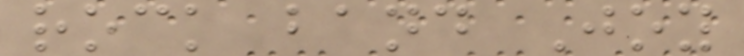rock band Joy
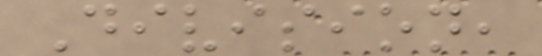Division,
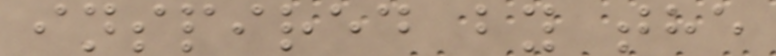inspired by the
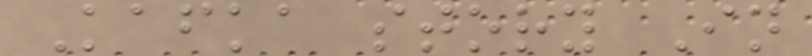Kafka story In
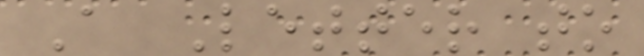A Letter to
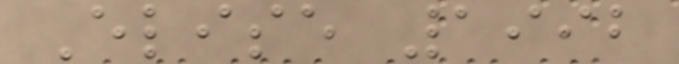Elise 1992
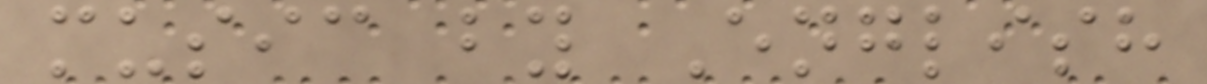music by English
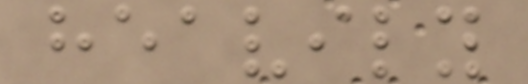heavily
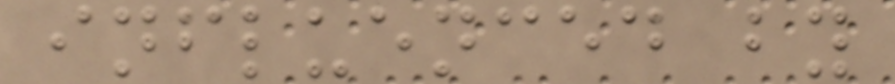influenced by
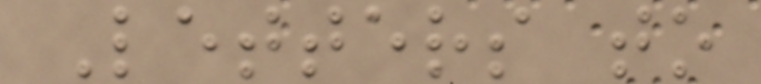Letters to
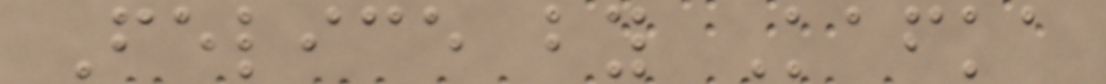Felice by Kafka
